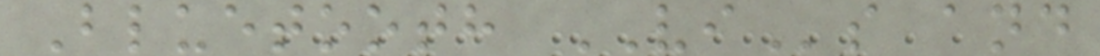Bluetooth VIs and
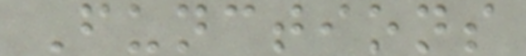Functions
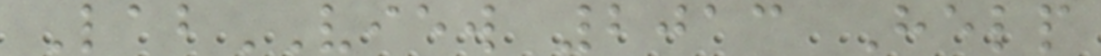LabVIEW 2013 Help
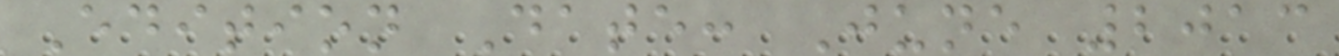Edition Date: June 2013
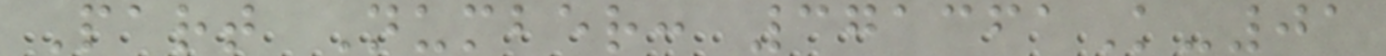Part Number: 371361K-01
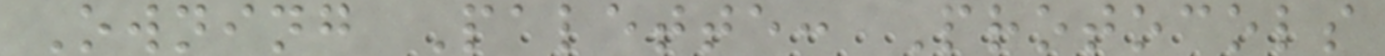Owning Palette: Protocols
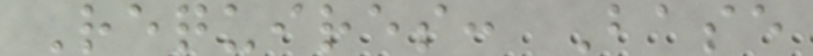Requires: Base
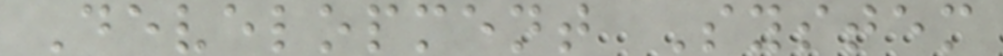Development System
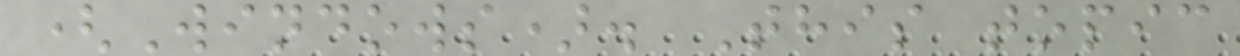(Windows). This topic
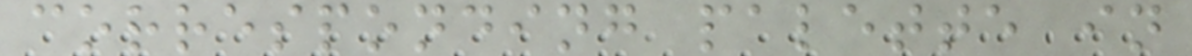corresponding palette in
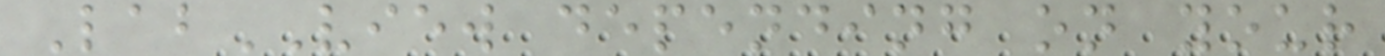LabVIEW depending on your
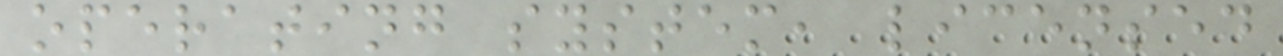operating system, licensed
